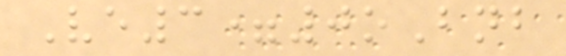Ve3=0oBnb
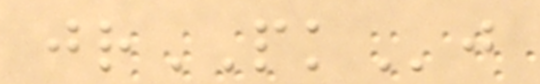jrPKj
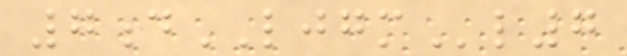7dLJGMl7
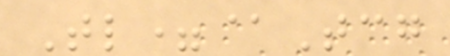Tl=@Tcg
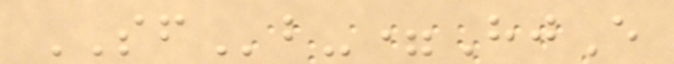SFb-=HjE
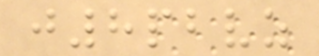j8pbvz
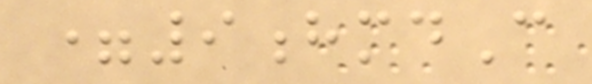=9hmdC
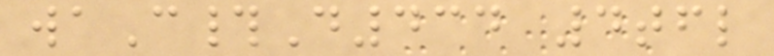waC#D434 4tfl
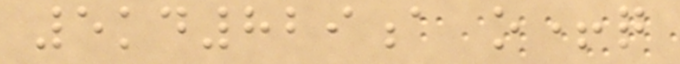5kd829a o+q
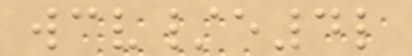wcv/e4l
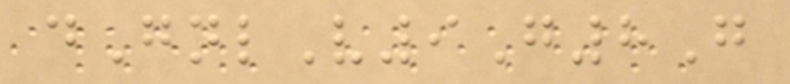dGnlV9G8G
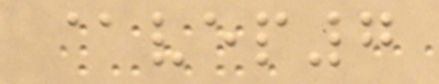@vep7
